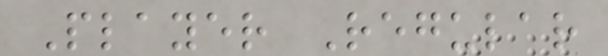Player Regular
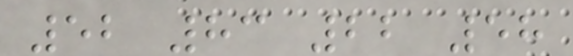52 83 22 58
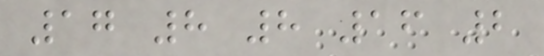17 8 8 16 2
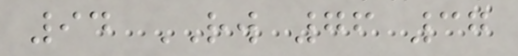94 RW 76 37
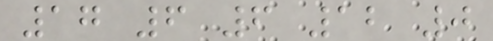17 6 6 12 0
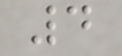4
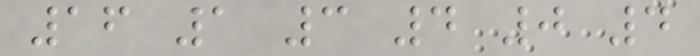16 1 3 4 0 4
